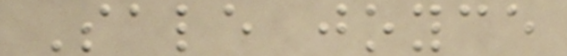Sale joyce
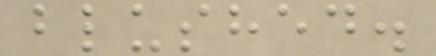blushed.
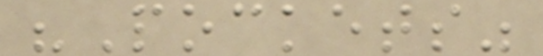"Pockets"
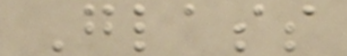Glass
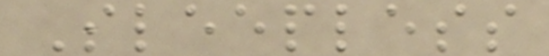Sleepless
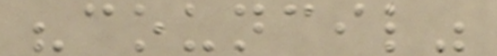"council"
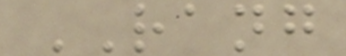RANG
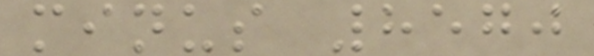minus 8570
